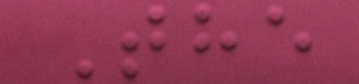The
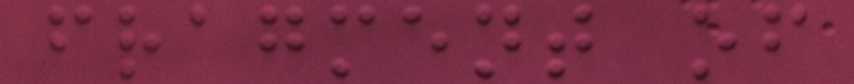fragment of
